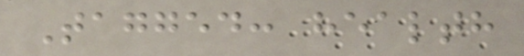Tagged: health
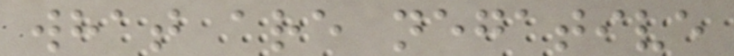what are negative
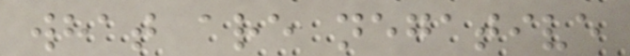what are negative
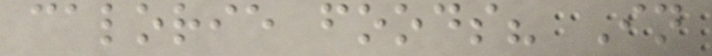calorie foods? In
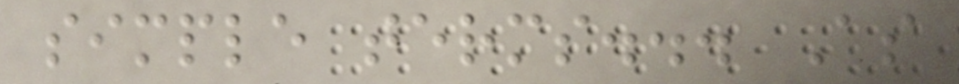simple terms... As
